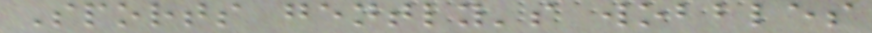Sports gently's wobbles
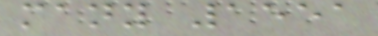many 1551
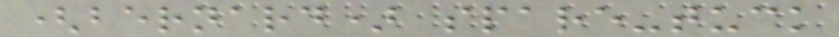(bernard) spare-tuck
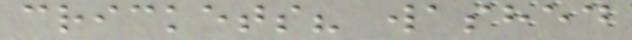crickets? washed
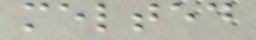melted
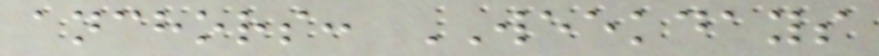anchors: WEEKDAYS
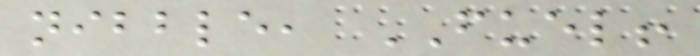nibble, FUEL!
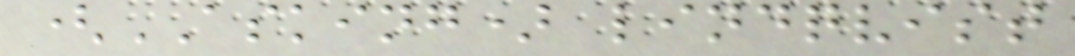(ASKING) lindqvist
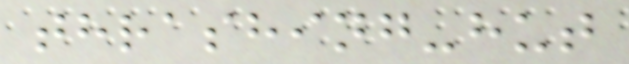thrashing-hut
